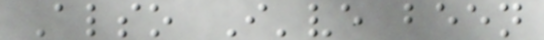Also I've been
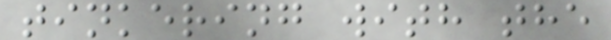tinkering with the
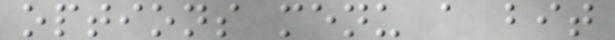options menu a bit
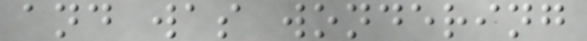and was wondering
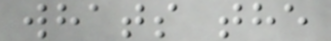whats the
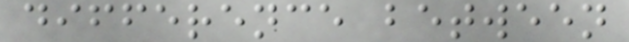difference between
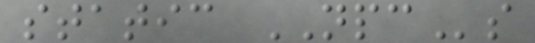static NPCs
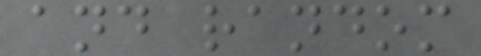and random
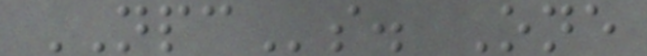NPCs. One
